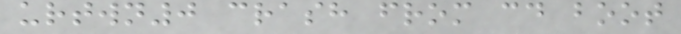urtwn0 crash from cd boot
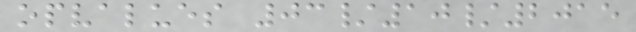opvalues 03/10/2015
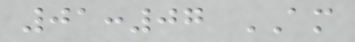01:07 AM
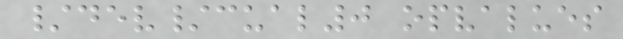/dev/cual0 opvalues
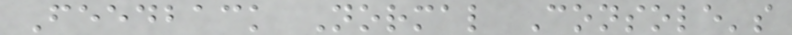Feedback Normal Console's
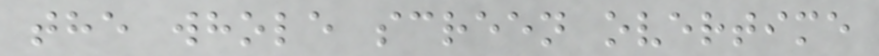the whole screen overtime
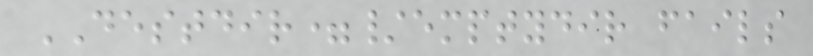DESTDIR=/emptydir fails
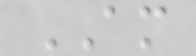AM
